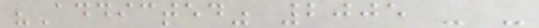"Addicted" 2005 - -
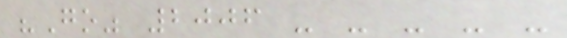"Go" 2006 - - - - -
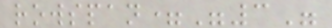rowspan="3"
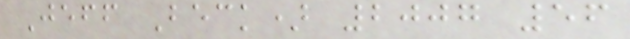Jeff Beck) 2007 56
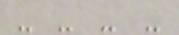- - - -
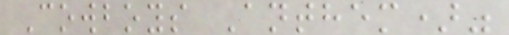Cowboys Anthem)"
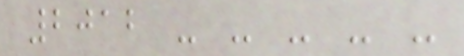2012 - - - - -
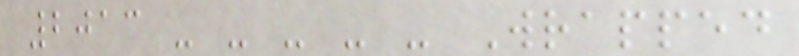2013 - - - - - Wrapped
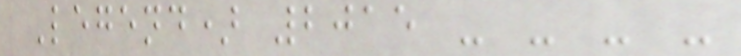Legend) 2015 - - - -
